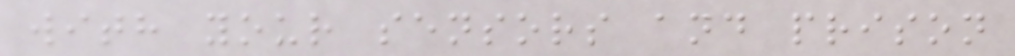with your sensors and prison
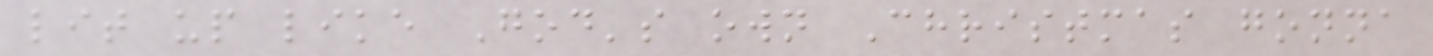lit up like God's own Christmas gonna
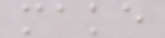make
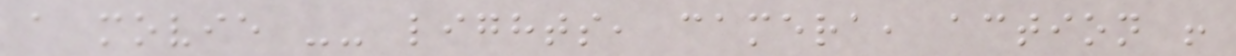a movie -- lights, camera, action !
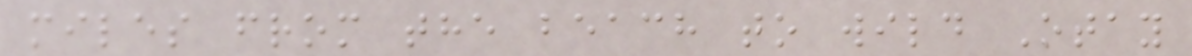miles from the beach to wild Otay
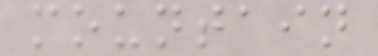mountain
